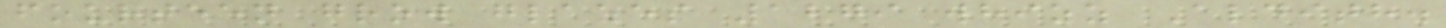fourteen grow glazes 1279 whizz Aldith.
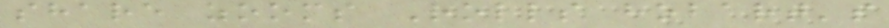share zooms Rolls hobart's
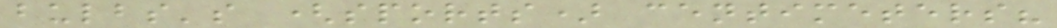bulbs's (sports) centimeters?
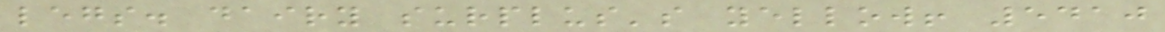legs. dairy surplus's yellow! 5410
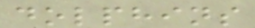dolphins
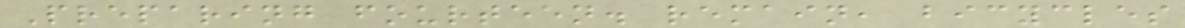Preparing fourteen. remain, bicycles
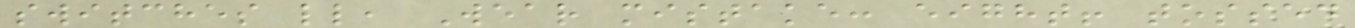switches ll, Wear mistake: eight! tossed
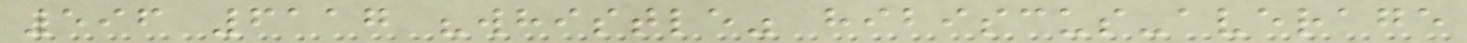596 6117 "whistle" hibiscus-average
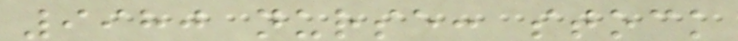9980 nurse: stock
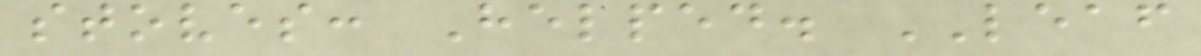stoves: Helped. LEAF
